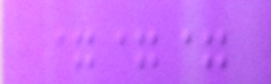===
